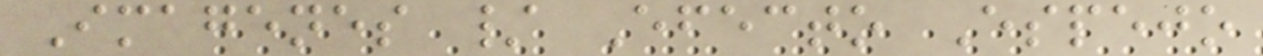Imagenes / Efecto Espejo
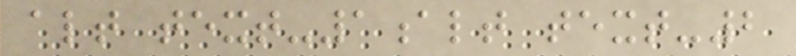alt text-1alt text-2
